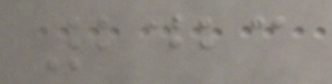2423
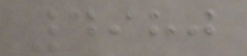4980
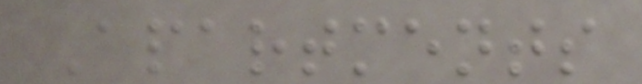Apartments
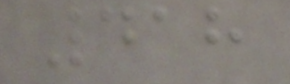418
